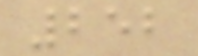252
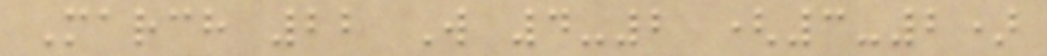March 22 W 4-2 (3-2)
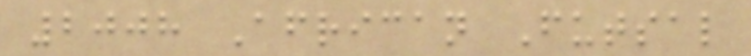2008 African Futsal
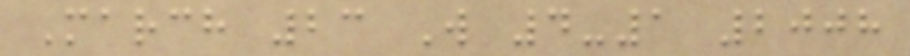March 23 W 4-1 2008
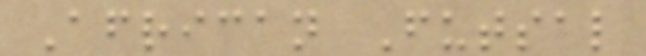African Futsal
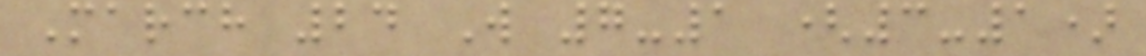March 24 W 7-1 (3-1)
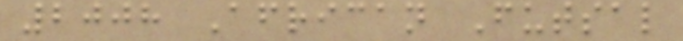2008 African Futsal
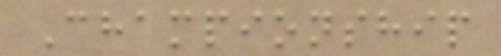Championship
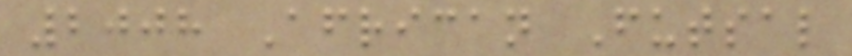2008 African Futsal
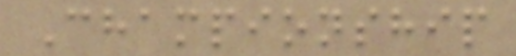Championship
